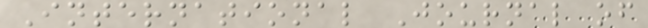International Journal of
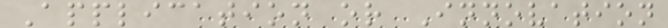Application or Innovation
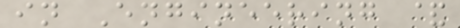in Engineering &
